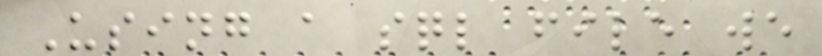Using a sql file we
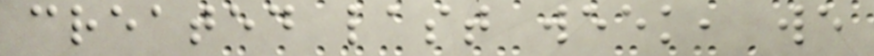created last week, we
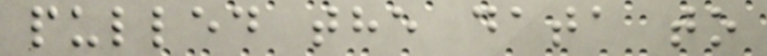pulled the data to
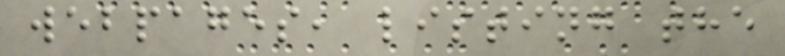webpages, listing the
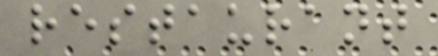restaurant
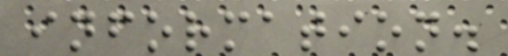information.
